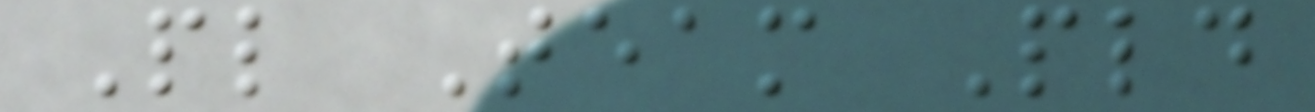Pl Team Pld
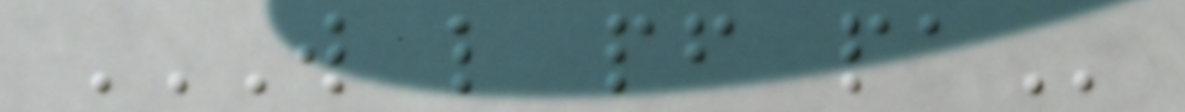W L PF PA
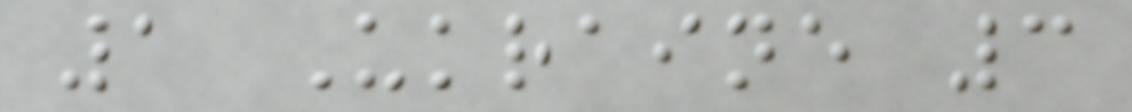1 Ukraine 3
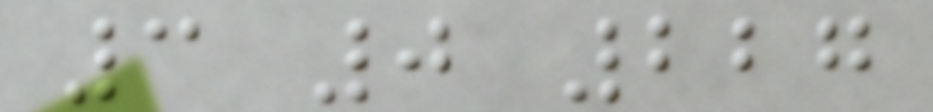3 0 227
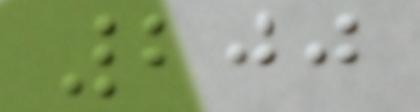200
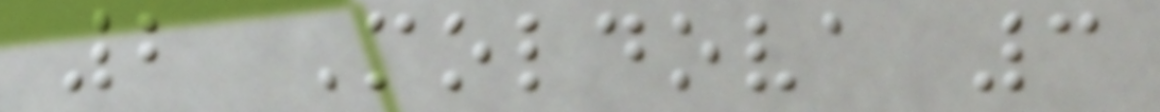2 Moldova 3
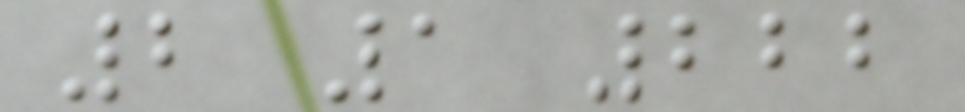2 1 222
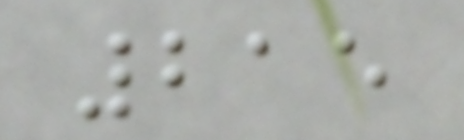215
